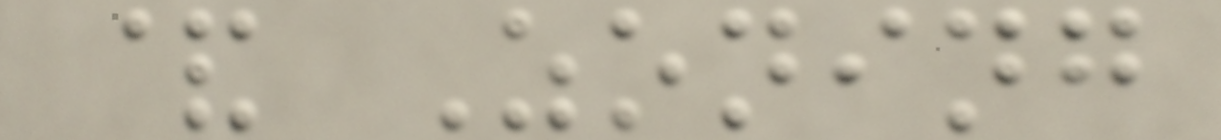& Zoning
